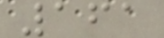161
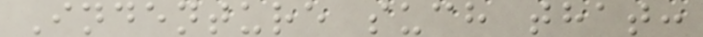Indenture such that:
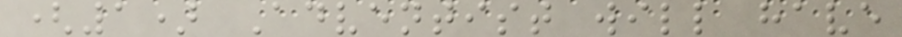(1) Adventist will have
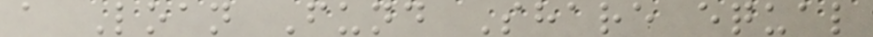a Loan Fund Share equal
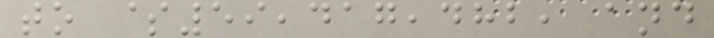to $59,417,482, and
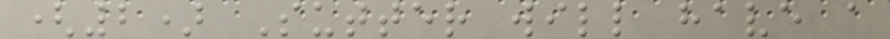(2) Sutter will have a
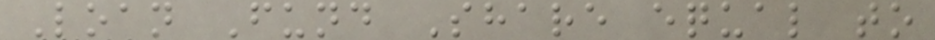Loan Fund Share equal to
